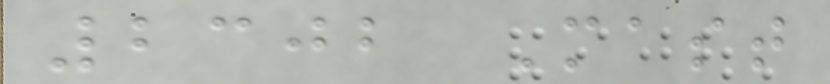2302 Mast
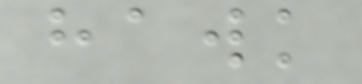hawk
